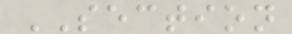SECTION
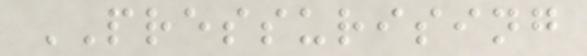PRESSURISING
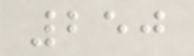250
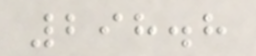298.8
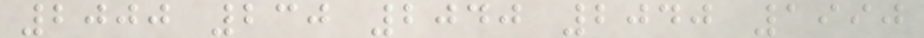2000 230 2040 2040 1990
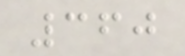360
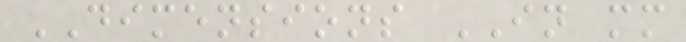DIMENSIONS IN mm
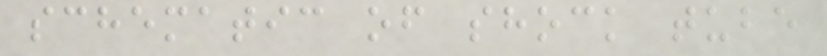schematic of shock tube
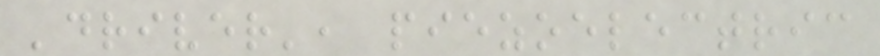'driver', piezoelectric
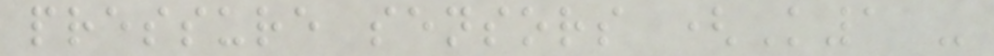pressure sensors (K1 -
